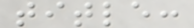title:
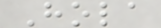Hola
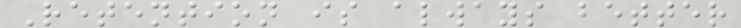Retention is always better
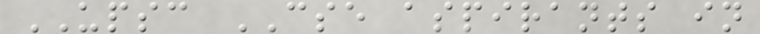UPSC CSE aspirants in
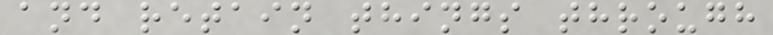and retain things through
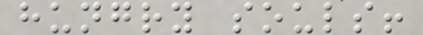hungry souls!
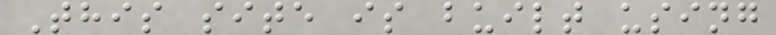This site is built using
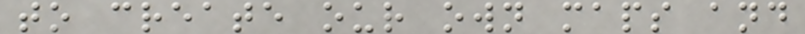to create our own maps and
